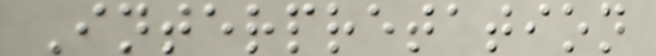Interpretation
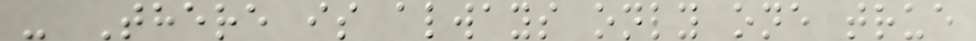- There is always only one true
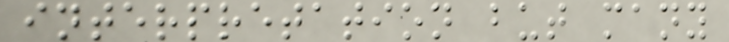interpretation but many
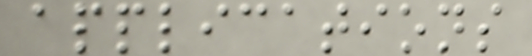applications
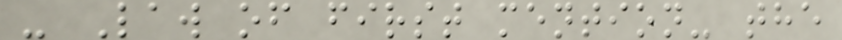- Law of first mention- the
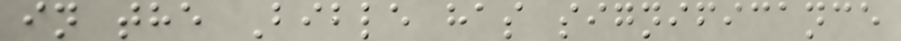in the Bible has significance
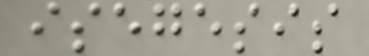isegesis
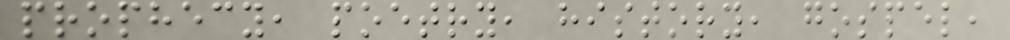prophecy, poetry, history, gospel,
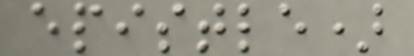epistle)
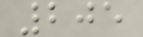205
